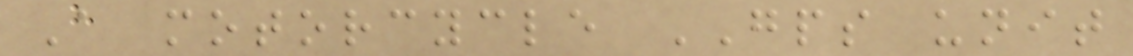A motorcycle GPS unit
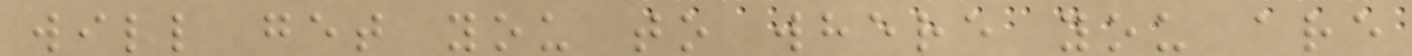will get you to where you are
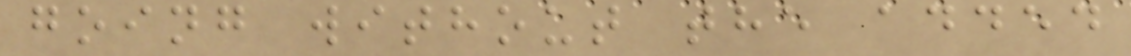going without the added
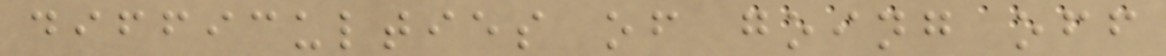difficulties of going off
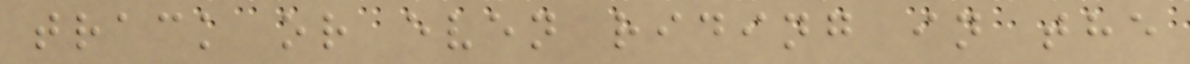track or even riding in the
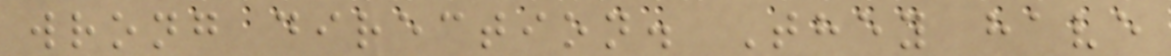wrong direction. They have
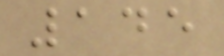145
